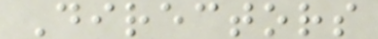Directors
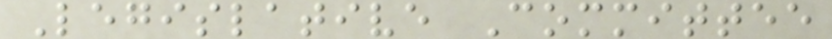Legislative Committee
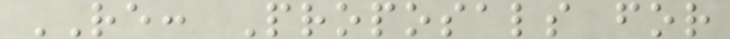RE: Proposals for
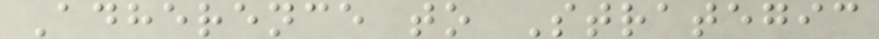Adherence to Strategic
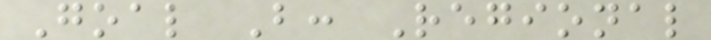Goal B: Regional
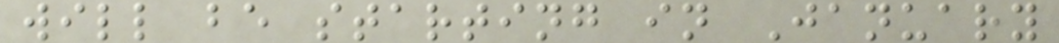will be starting in January
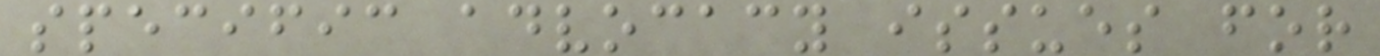specific advocacy issues for
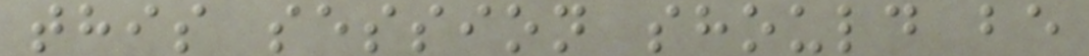this session should be
